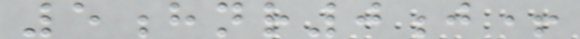5hnr0j+
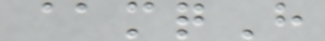@mqH
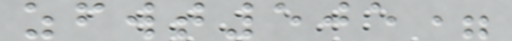zfwt505=
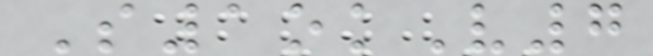S1okV7
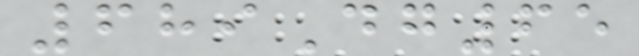689Dg65
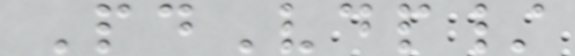PdVdp/
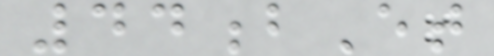44bEt
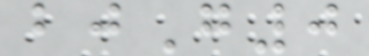bjG0
